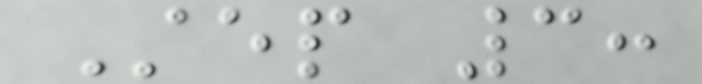Step 3:
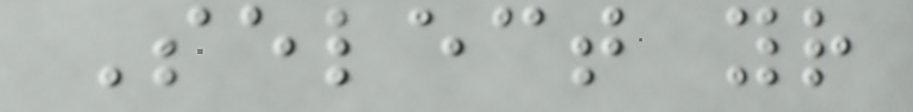Select your
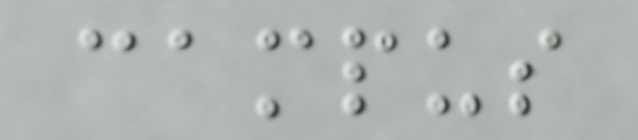campus
